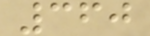360
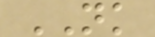NK
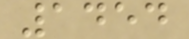1454
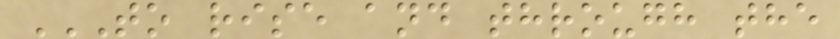TO RISE AND THROUGH THE
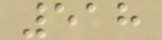518
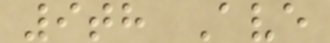9th Ave
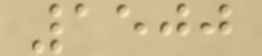1500
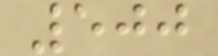500
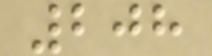208
